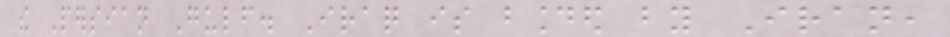the Persian Gulf. Iraq is bounded by Iran,
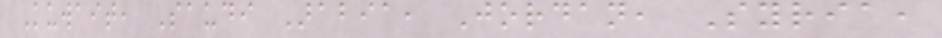Kuwait, Saudi Arabia, Jordan, Syria,
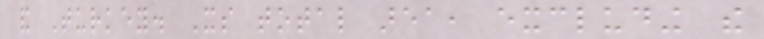and Turkey. Its total area, excluding the
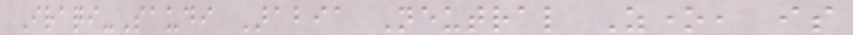Iraqi-Saudi Arabia Neutral Zone, is
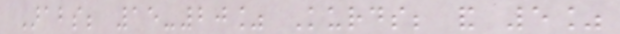Arabs; 15-20% Kurds; and 5%
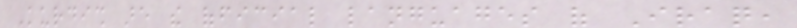Kurdish are the official languages of Iraq,
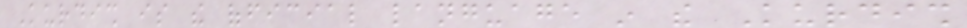Kurdish is the official language in the Kurdish
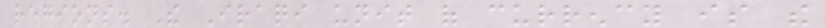regions. The Iraqi unit of currency is the
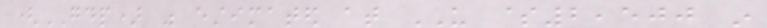(GDP) was estimated at US $2,500 in
